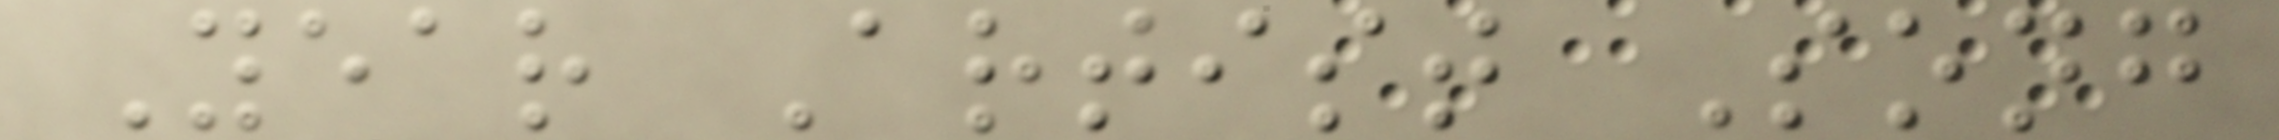Year Artist Song
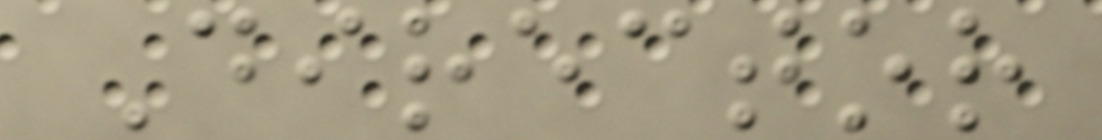Director
